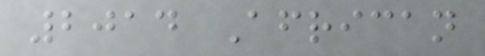2014 African
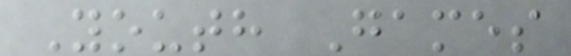Youth Games
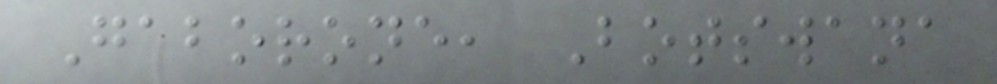Gaborone, Botswana
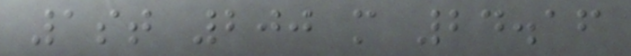1st 200 m 24.16
